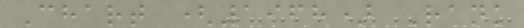Chart (1968) Rank
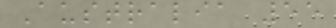Australia 55
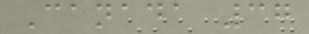Canada 37
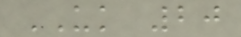UK 20
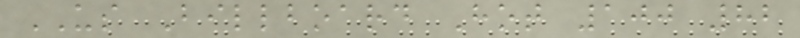US Billboard Hot 100 82
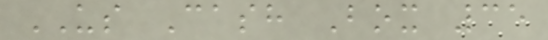US Cash Box 35
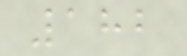182
